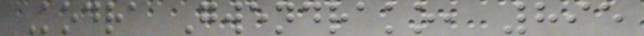Kodra Gwendrako, 895
